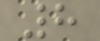8
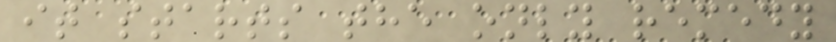it starts the only remedy
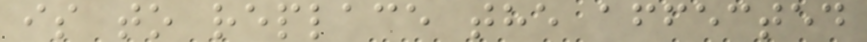is to replace the affected
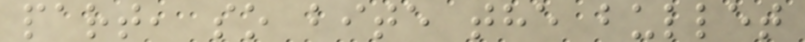part, so bite the bullet
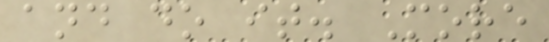and do it. More
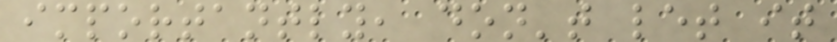importantly, don't let it
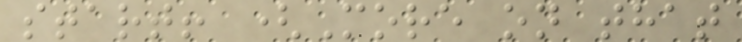start! (More on that
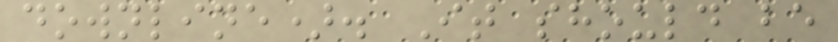downline). It should be
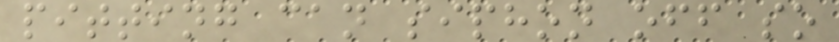pitting can siphon off so
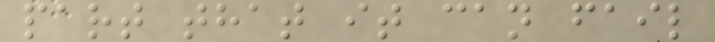part that it can fail
